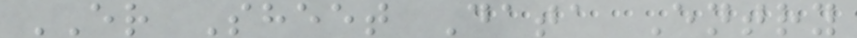ER Sheet Data Entry
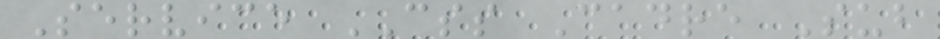Service CSS Cadre Sub
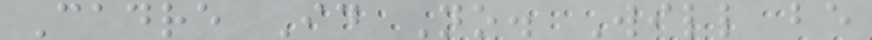Cadre Id No. Will be
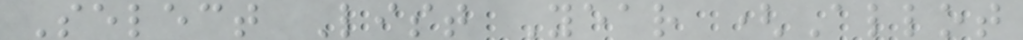Select List Year (Allot
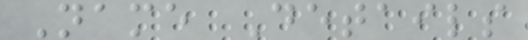Name Details
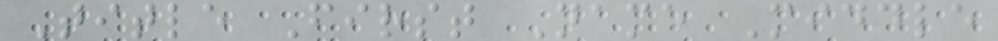Title First Name Middle
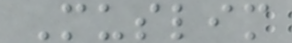Muslim
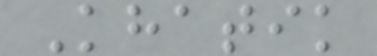Khatik
